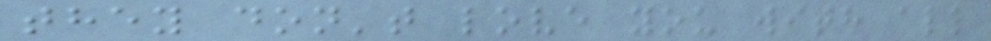they don't love you with all
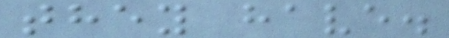they have.
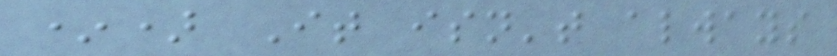*) It isn't always
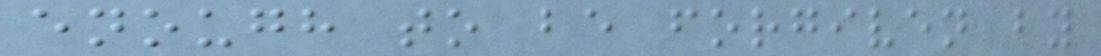enough to be forgiven by
